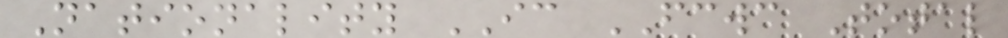Nationality IC FCWC Total
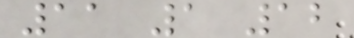11 1 12
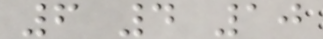6 4 10
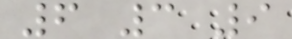6 3 9
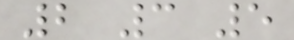2 3 5
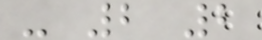- 2 2
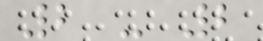2 - 2
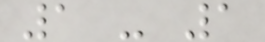1 - 1
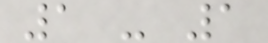1 - 1
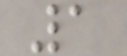1
